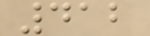412
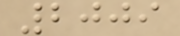2009
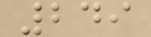249
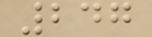247
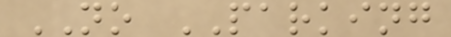NO PARKING
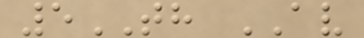5TH AV
